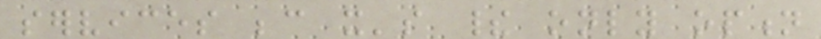services because it's their only option
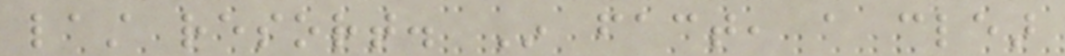last resort. In fact, a clear
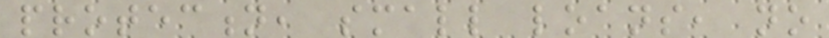protection, small loans, no
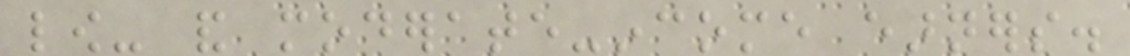low- and moderate-income earners.
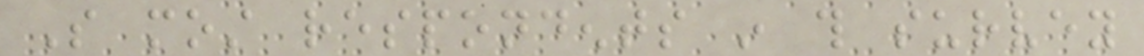So most respondents in this survey
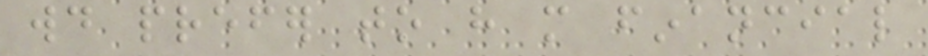would prefer to have more financial
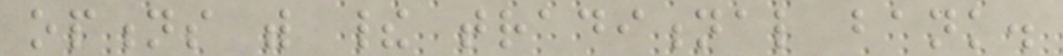options with their traditional bank.
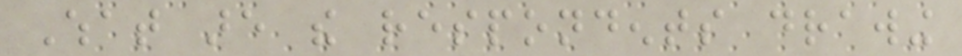What are the respondents drawing
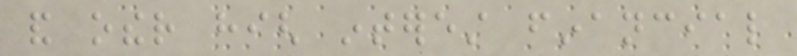and other high interest financial
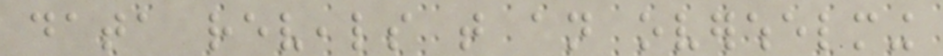data reveals that an overwhelming
